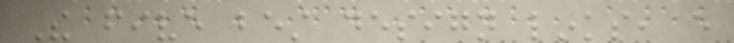The five best design links, every
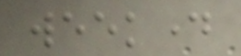weekday
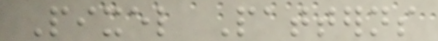Pixel Patterns
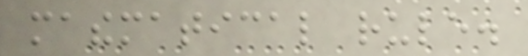mathematical rule.
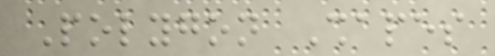Polygon Shapes
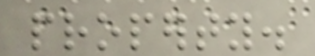property.
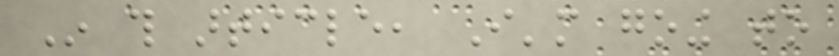In this article, I'm going to
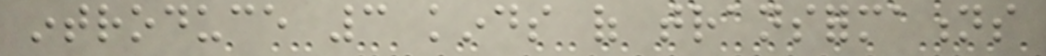introduce 3 kinds of transformations
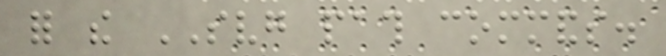for the SVG path commands.
